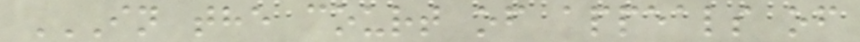IN THE COURT OF APPEALS OF
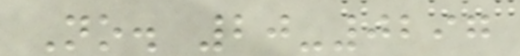No. 20-0297
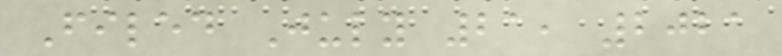Filed July 21, 2021
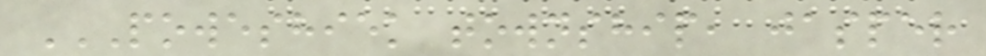POWESHIEK TOWNSHIP, JASPER
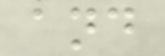and
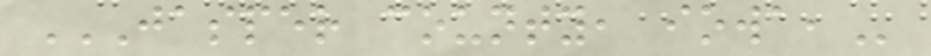JASPER COUNTY, IOWA,
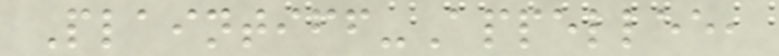Plaintiff-Appellee,
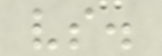vs.
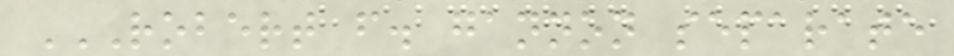ROBERT F. GANNON SEPARATE
